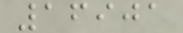16901
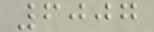6007
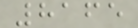8165
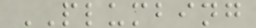PLUMBING
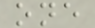one
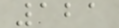121
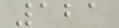121
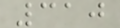310
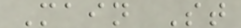Main St
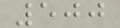500
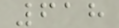618
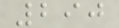290
